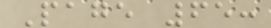Page 65:
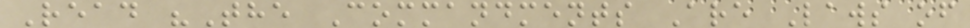Read "The Commandments Are Laws of
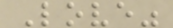Love"
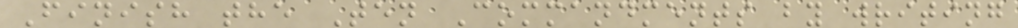Finish the Ten Commandments by writing
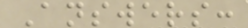Answers:
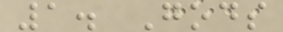1. Gods
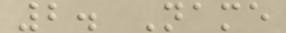2. Name
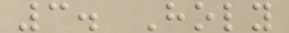3. Holy
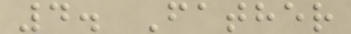4. Father
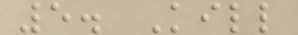5. Kill
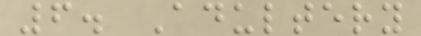6. Adultery
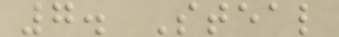7. Steal
